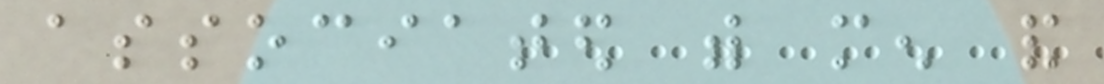associated with men and
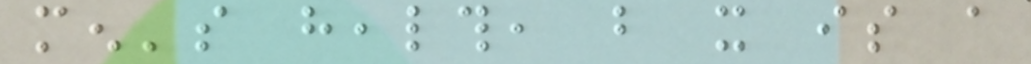men's health, but it is a
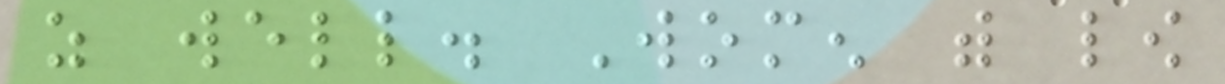as well. Women with low
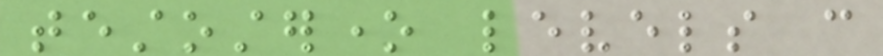testosterone levels can
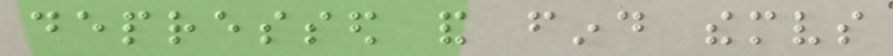depressed and find themselves
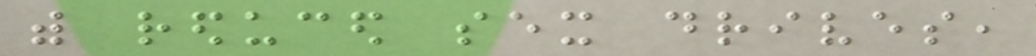with reduced sex drives,
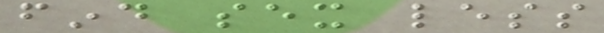find sex less
